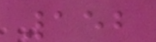152
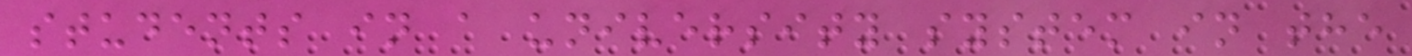students in a university system in the
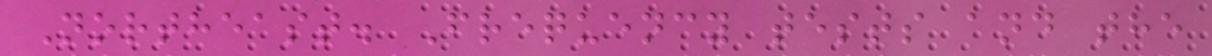Northeast. Frequency tests and the
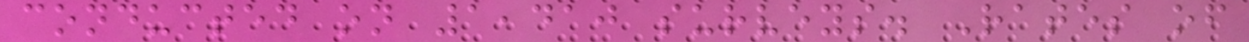conducted on 1,410 surveys. Rates of
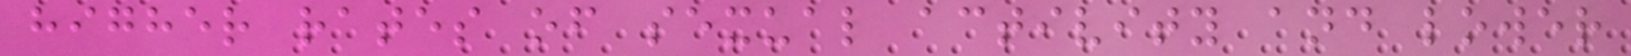higher rates of sexual activity and lower
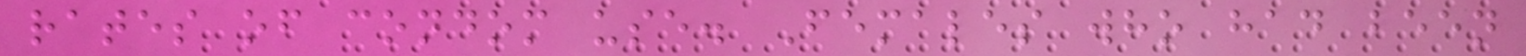rates of condom use. Females who had been
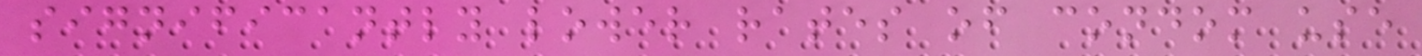significantly lower rates of condom use
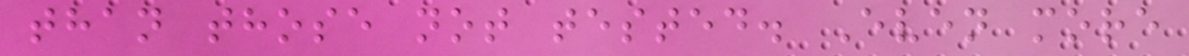than those not tested. Even more
